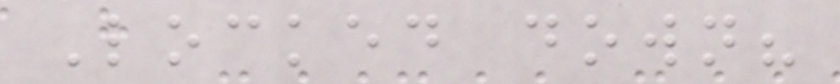Locked down?
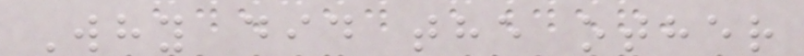Why did the other
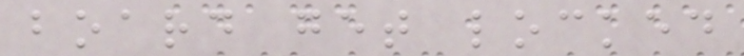board get locked
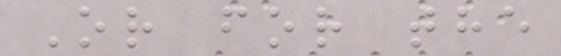Or for the
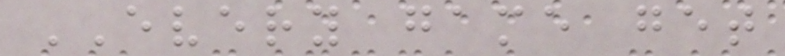EVERY game get
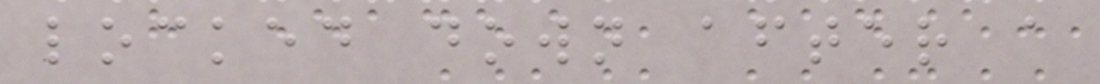locked down after a
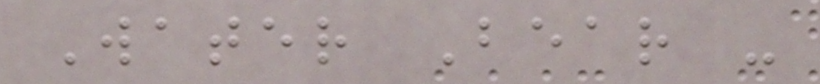Water Bear -
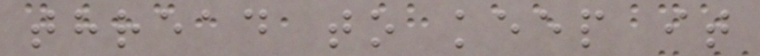thread to keep it
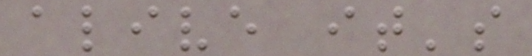alive it's
